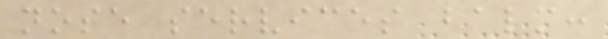nose services balm:
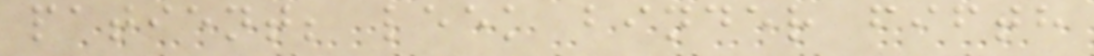patient; leek binder fifth
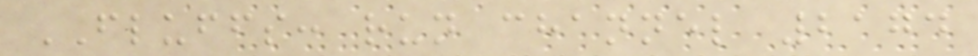FLUFFS: run channel 2174
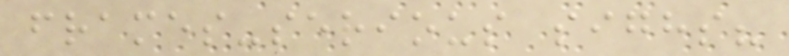frames-serious sighs?
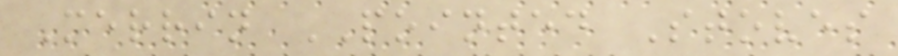Merrin POINTED Stoves
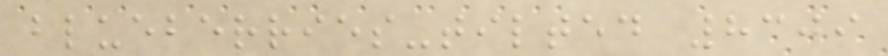blueberries-tilted 8309
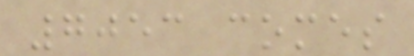7053 comes
